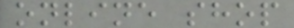online shop
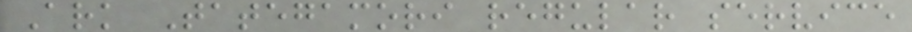Ark Tategamori regular service
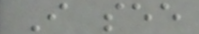I see
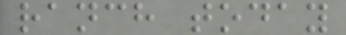ranch today
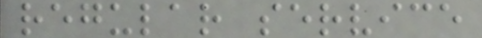regular service
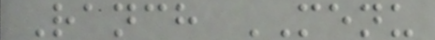Ranch MENU
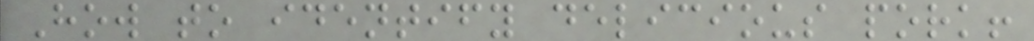How to identify delicious pork!
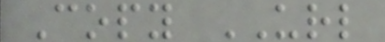Copy URL
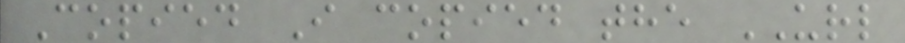Copied I copied the URL
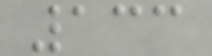133
